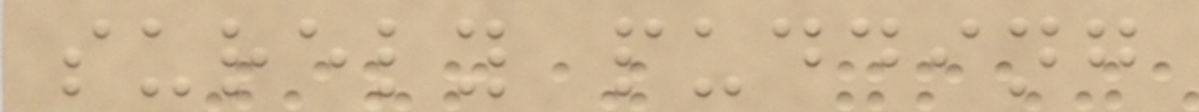surely pudding
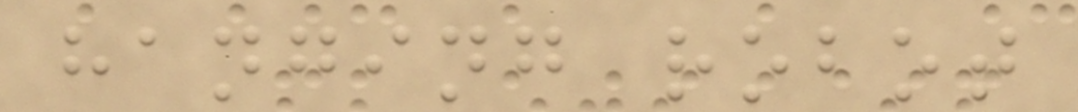hanging robot
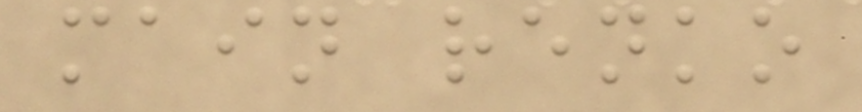main renko
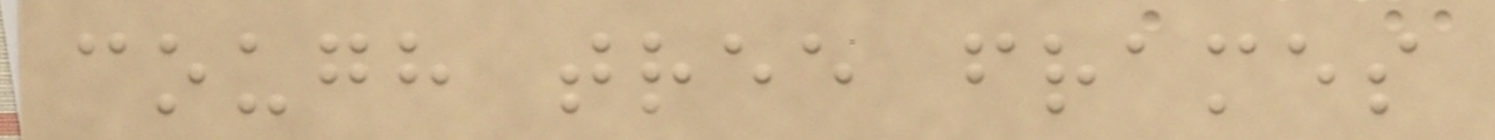cough tree frames
